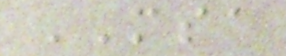MSA
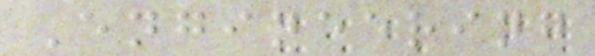Engineering
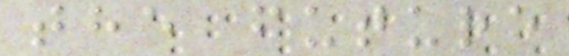the future
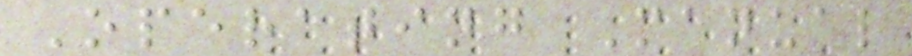Operating Manual
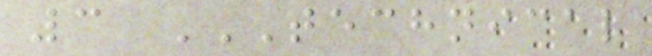3 TECHNICAL
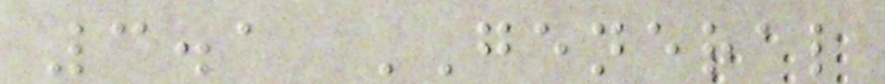3.1 GENERAL
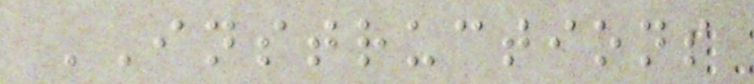INSTRUCTIONS
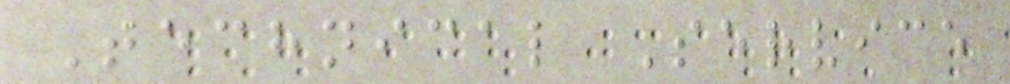Technical Service
